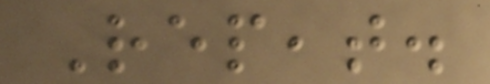Repeat.
